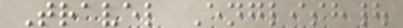Travel English|
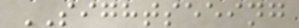SIGHTSEEING
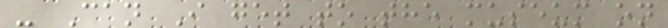- Can I get to the museum on
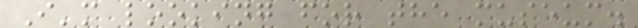I'm looking for the museum.
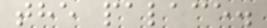the palace.
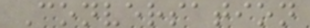Conversation
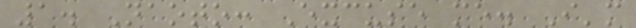1. Naoto: Excuse me. I'm
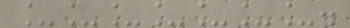_______.
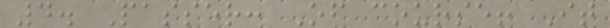4. Passer: Of course! It
